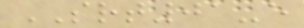SRT01-e
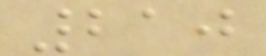210
